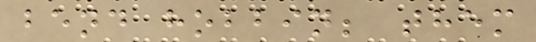bend hobbin; them
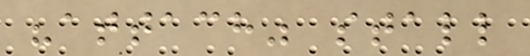"attach" stall
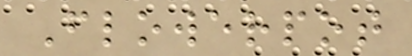Flowerpot
